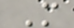M
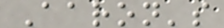Aaron's
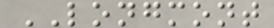LONGMONT
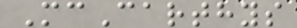McCarthys
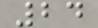24
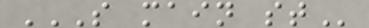S MAIN ST
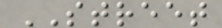STREET
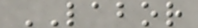LABOR
